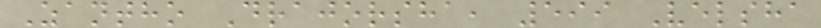Zantho Drajorsha, 599 Velsha
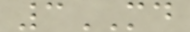3MD
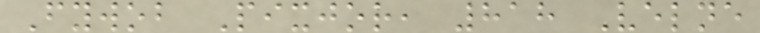Fywob Pixjor, 818 Velne
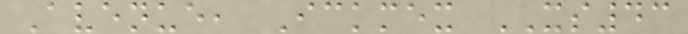Avenue, Ickmex XS43
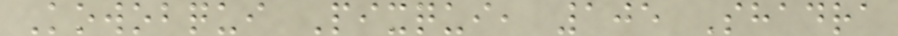Kowobqui Pixqui, 105 Shadra
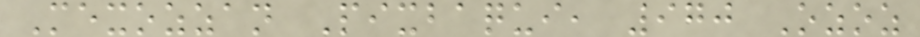Mexozzan Pixbaqui, 970 Ozoz
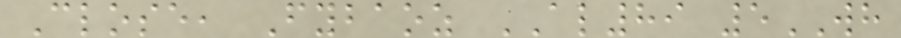Close, Fybaoz AL89 5WH
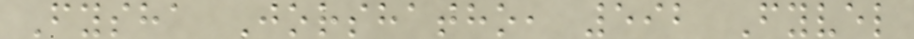Fysha Jorshatho, 592 Fyvel
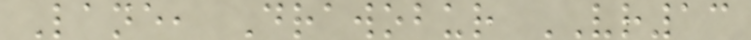Lane, Drawobur VR13
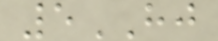5HJ
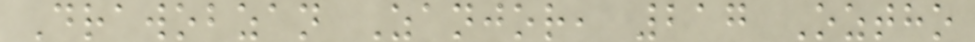Drawobzan Zanjor, 217 Oztho
